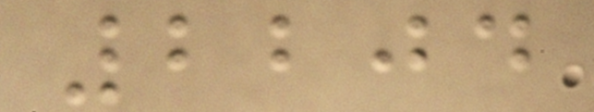2204
